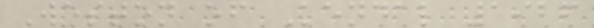Weston of Kendal 1926
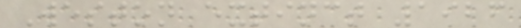Weston extinct 1926
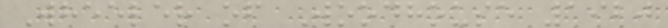Wheeler of Woodhouse 1920
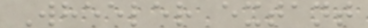Wheeler extant
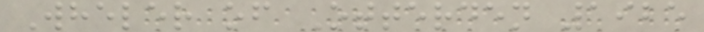Wheler of Otterden 1925
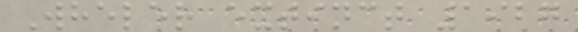Wheler extinct 1927
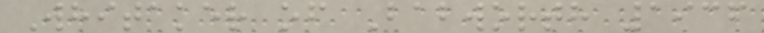Whitaker of Babworth 1936
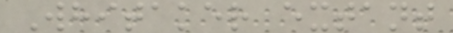Whitaker extant
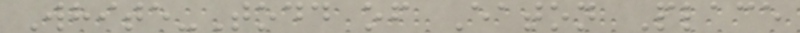White-Todd of Eaton Place
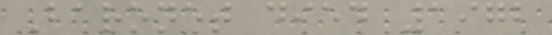Baronet died 1972
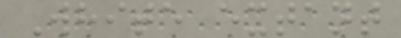White extant
